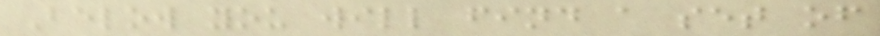Below you will find a set of
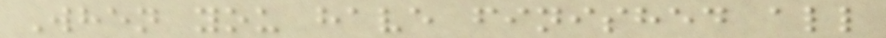When you have finished all
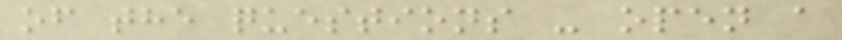of the questions - open a
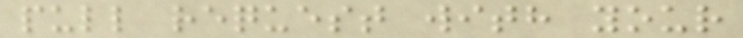pull request with your
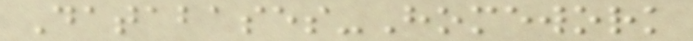Databases-Homework
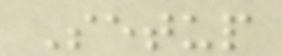Setup
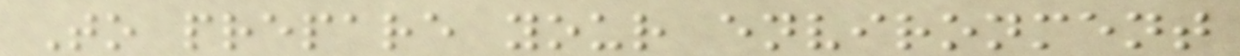To prepare your environment
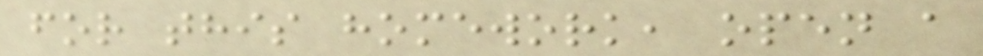for this homework, open a
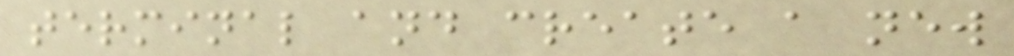terminal and create a new
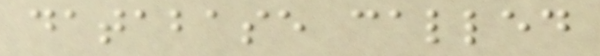database called
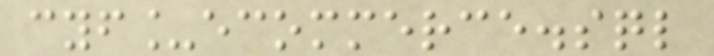cyf_ecommerce.sql
